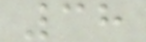38
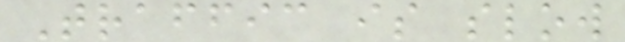Traffic is slow
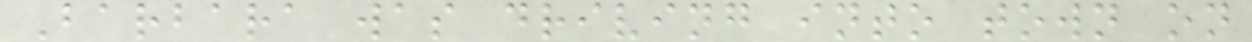Barbara was driving into town on
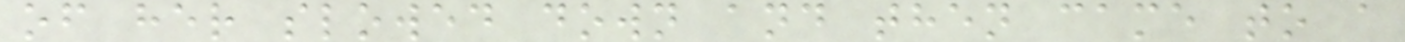of her slowed down and then came to a
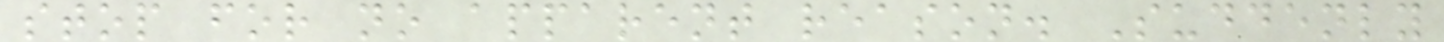stop for no apparent reason. Suddenly
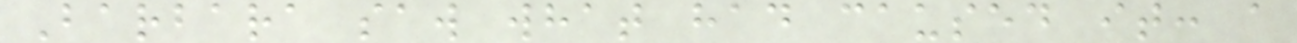Barbara saw what had caused it: a
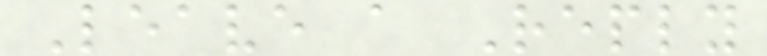Leave a Reply
